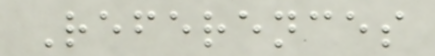References
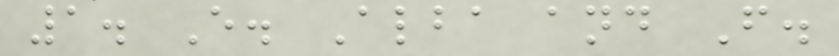1. E. Alba and F.
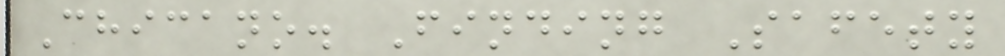Chicano. Finding Safety
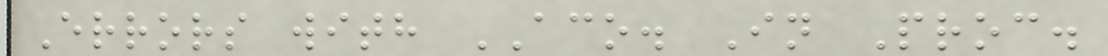Errors with ACO. In Proc.
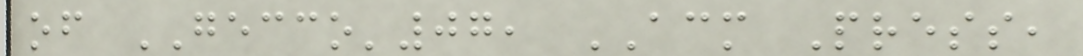of GECCO'07, ACM Press,
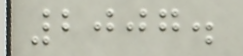2007.
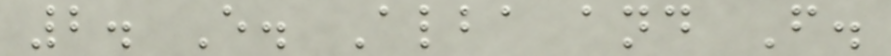2. E. Alba and F.
